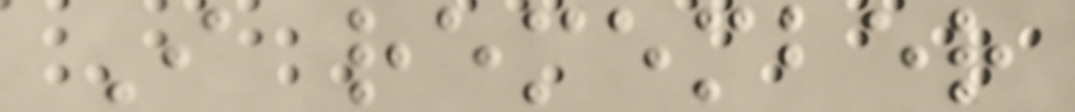I remember
